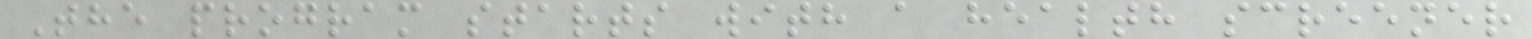The program starts with a health screener
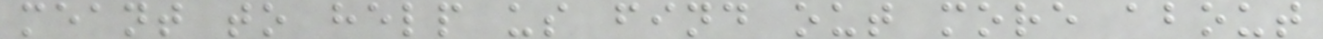meant to help us find out more about
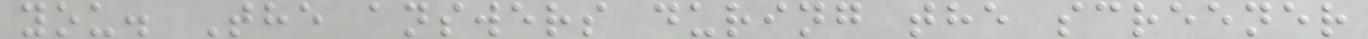you. The answers during the screener
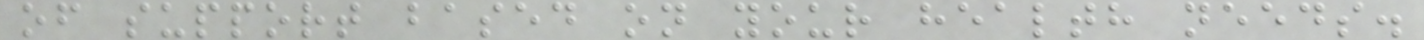of support based on your health needs.
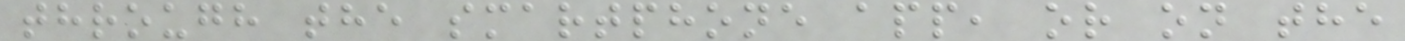through the smartphone app, or on the
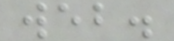web.
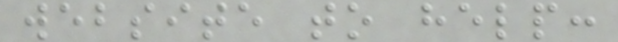website to help:
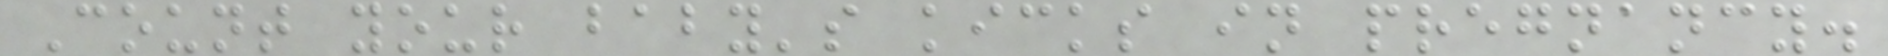Count your baby's kicks in pregnancy.
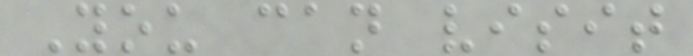You can visit
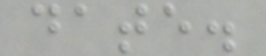date.
